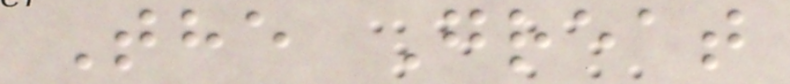The Great
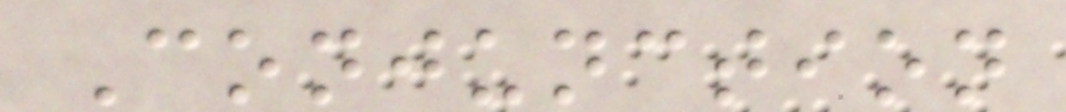Conjunction
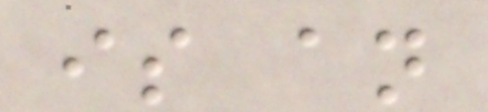is an
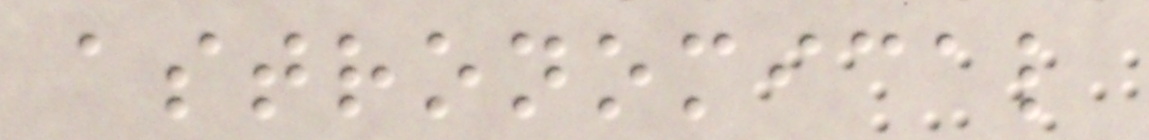astronomical
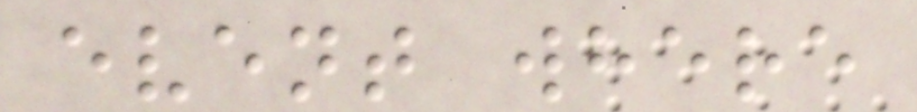event where
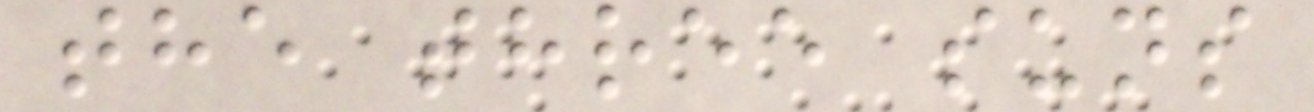the three suns
